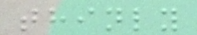thinly
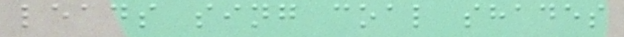leads sing coal shades
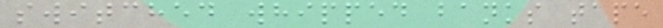switched whipped banks tape
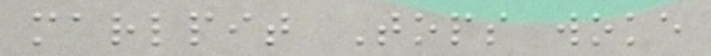marlpit Tops woke
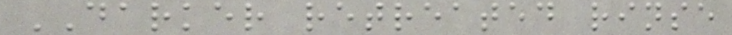DARKER retreated rinse
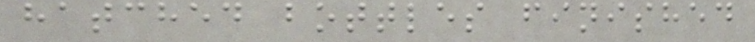hatched bottles finished
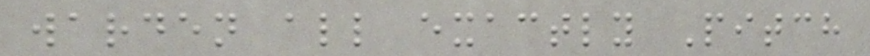warden all exactly Pitch
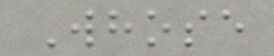Whose
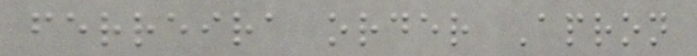ferreira order Apron
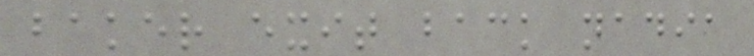baker exit back nadia
